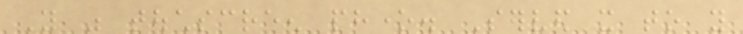You was touchscreen phone. Served it to you
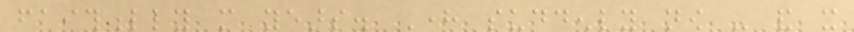faithfully more years. Here suddenly now - and it
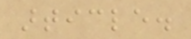article.
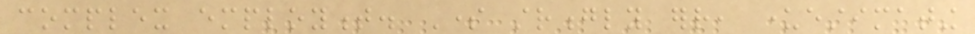complex employment. Some strongly err, underestimating
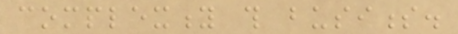complexity this business.
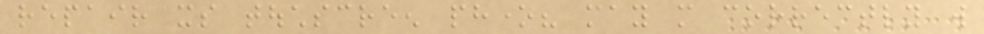repair its touchscreen phone? may more correctly will
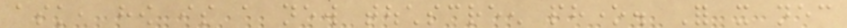ask, how is a new touchscreen phone. For it necessary
